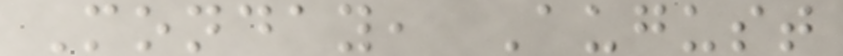Monday, August
